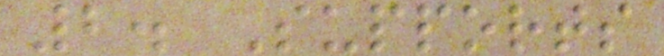2. Supports
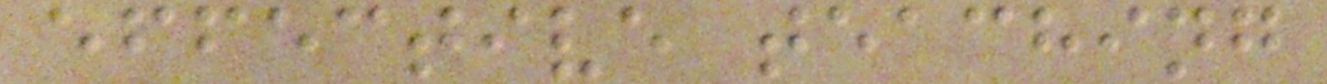effective teaching
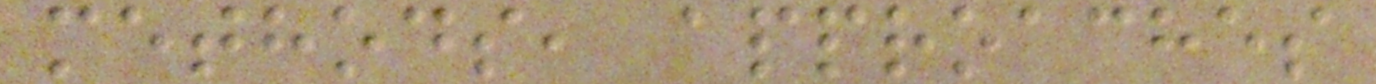methods, approaches
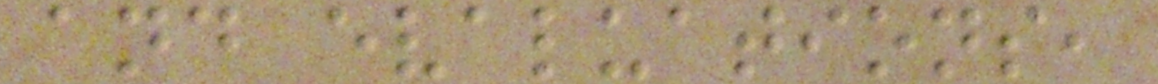and evaluations,
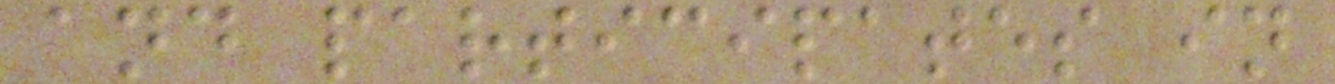and participates in
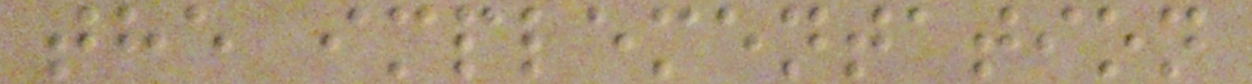the implementation
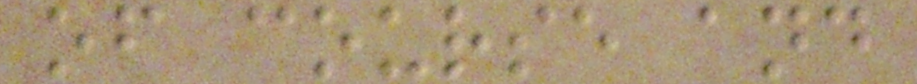of course and
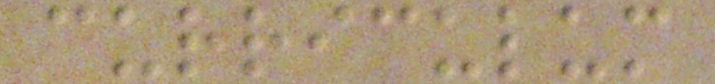curriculum
